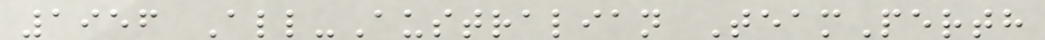1956 All-Australian TeamPerth
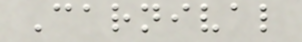Carnival
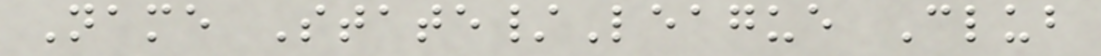Name State/League Club
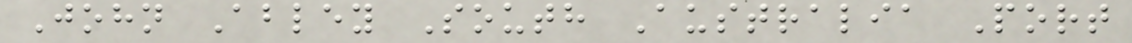John Abley South Australia Port
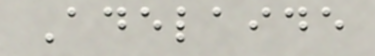Adelaide
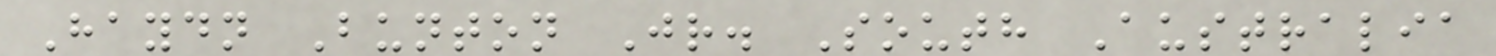Haydn Bunton Jr. South Australia
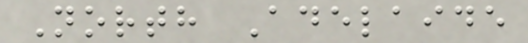North Adelaide
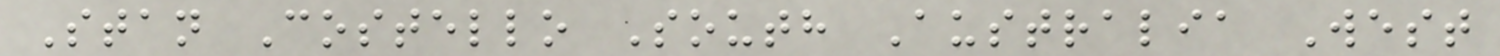Stan Costello South Australia West
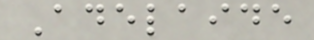Adelaide
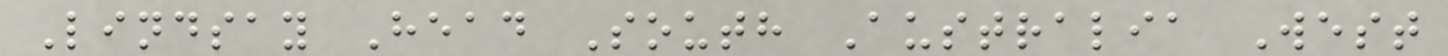Lindsay Head South Australia West
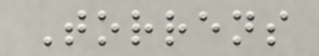Torrens
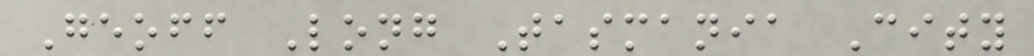Geoff Long Tasmania City
